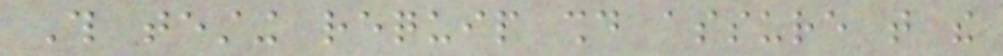This testing requip should assure that the
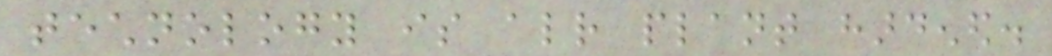technology is already plant hardened.
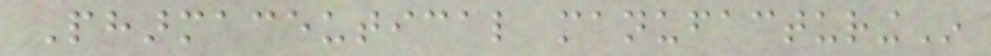Pharmaceutical manufacturingIn
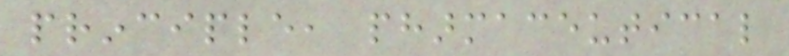principle, pharmaceutical
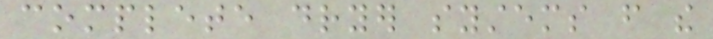complete dryer systems from the
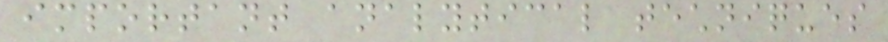important analytical techniques
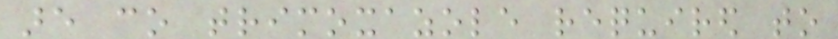are co trimoxazole required to
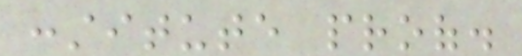constitute proof.
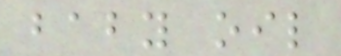baby oil
